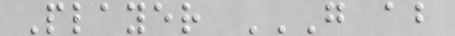Player G AB
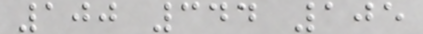100 344 105
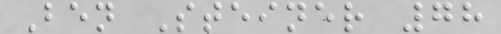Ben Steiner 78
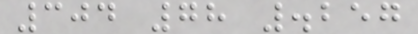304 78 .257
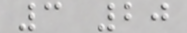3 20
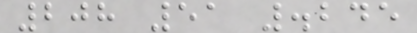208 51 .245
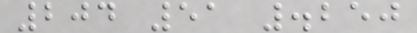204 51 .250
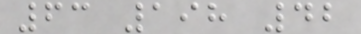63 198 42
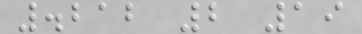.212 2 19
